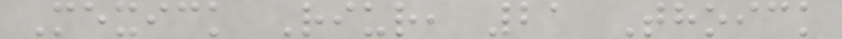Mexick Riur, 21 Thoick
